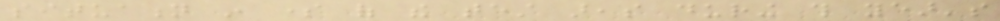situation in some of the test areas during this year's
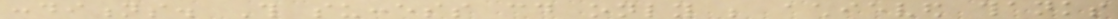conditions. This success could only be achieved thanks
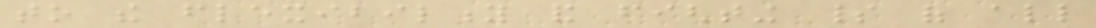to the flexibility and fighting spirit of all
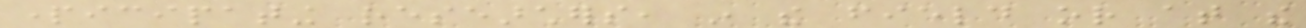participating researchers, in the field or at the
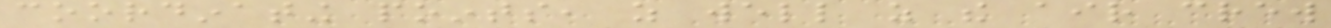coordinating points, as well as the air crew
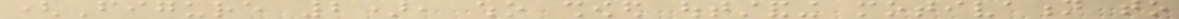(Figure 2), who showed outstanding motivation to
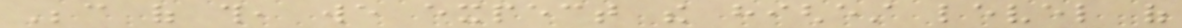Because of this, we expect the highest level of
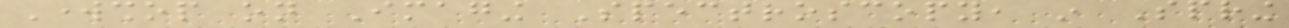Workshop on Imaging Spectroscopy, in Spring
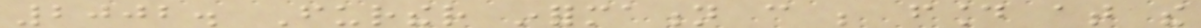2002. Further information can be found at the
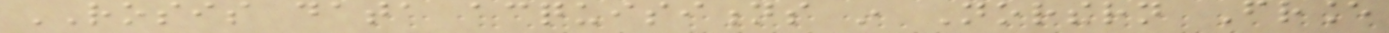ROSIS data acquisitions in Northern France
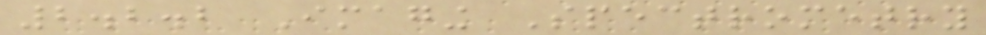2.2.2 Imaging Spectrometry
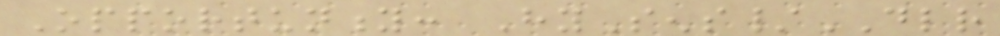Opportunity: HySens/DLR
